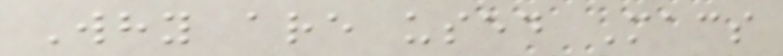Why are used Macs
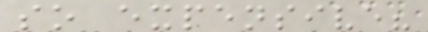so expensive?
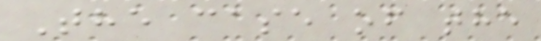The case of the
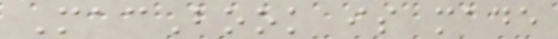MacBook is made
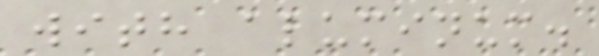with aluminum.
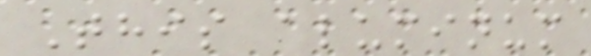This aluminum
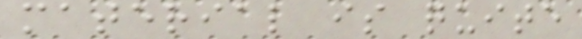material is quite
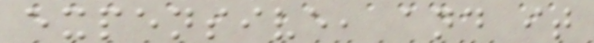expensive, and it
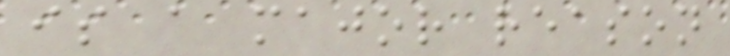is a major reason
